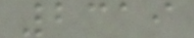2319
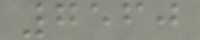7560
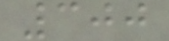300
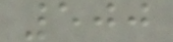500
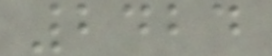2424
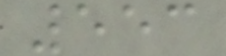553
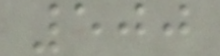500
